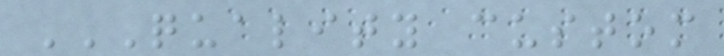QUALITY CUSTOM
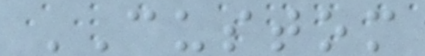CUSTOM
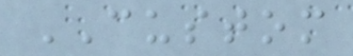CUSTOM
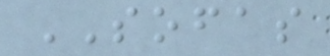SOFAS
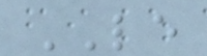LE
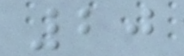20
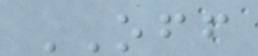OFF
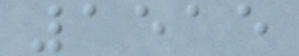1515
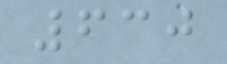630
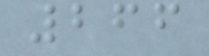266
